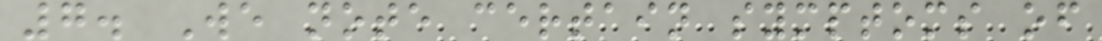7. We note certain symptoms of
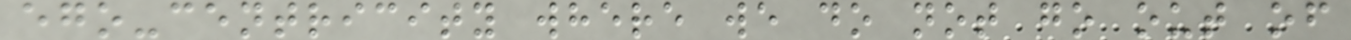ego-centricity where we do not go out of
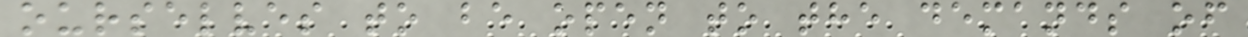ourselves to be open to the demands of
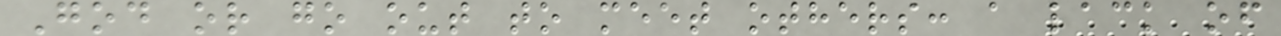God or go out to meet others: a lack of
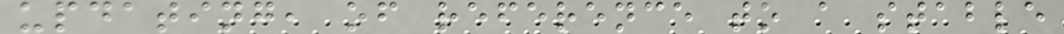updating, of reference to a stable
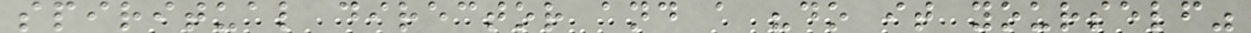spiritual director and a "do it yourself"
